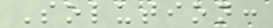Solution:
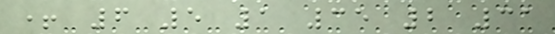+ 6 5 1 35 2 31
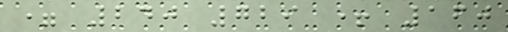= 240 729 + 160
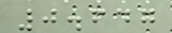0.647
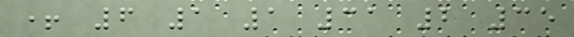+ 6 1 1 31 2 35
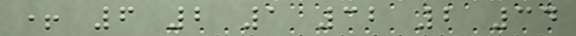+ 6 2 1 32 2 34
